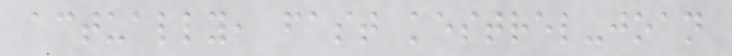actually, fast kestrel-joan
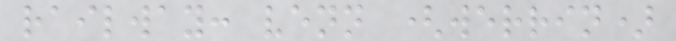railway: venn (werrin)
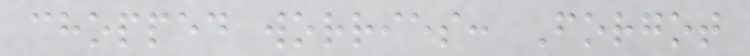chopped worries: Forgot
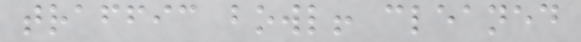traffic bowl! cleaned
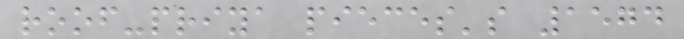roof-priya pieces's 1574
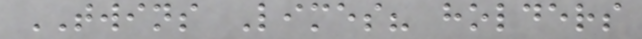TWINS Limes? holders
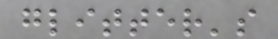glitter's
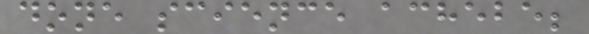done science achebe;
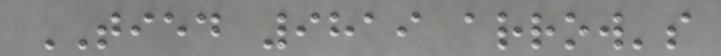TIED 9819 arrow's
